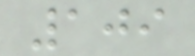109
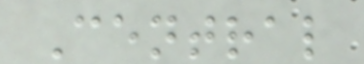Central
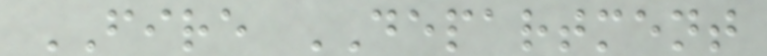FIRE DEPARTMENT
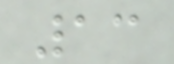13
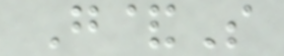G&S
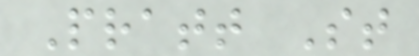Pratt St
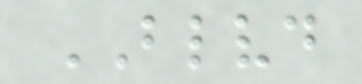BLVD
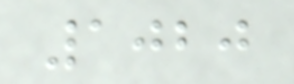1020
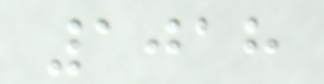1018
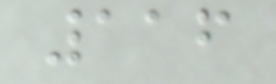116
